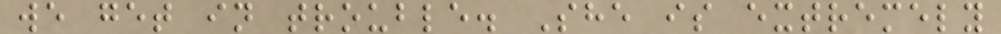we get in trouble. She is extremely
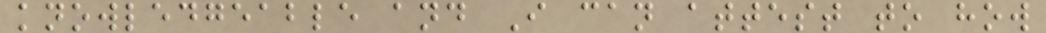knowledgeable and I can attest to how
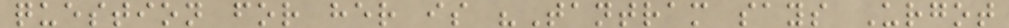question for her is "Tantram says Urgot
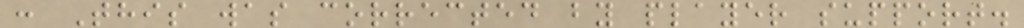: This was corrected by player support.
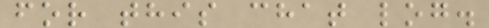for this chat log.
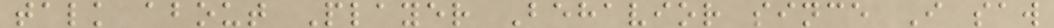talk about Player Behavior since I saw
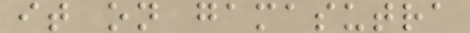it on gamasutra
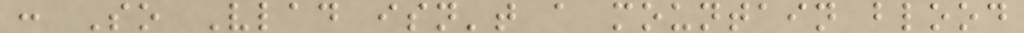: So Vlad isn't a mountain blood
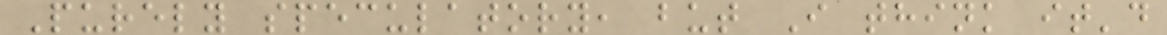Purely speculatory, but I think it'd
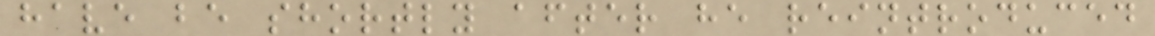have be shortly after he reintroduced
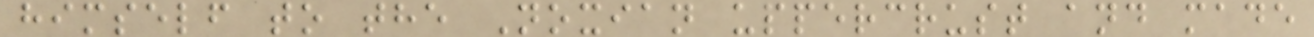himself to the Noxian uppercrust and made
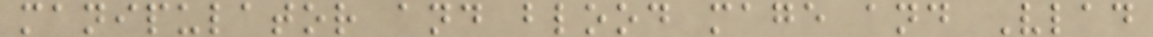manipulator and blood mage and Vlad
